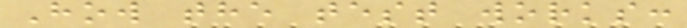How the test works:
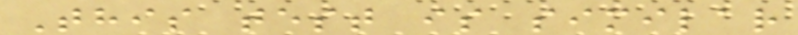This test is similar
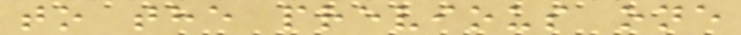to the previous one
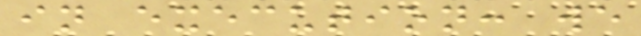in execution: we
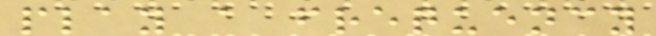play a frequency
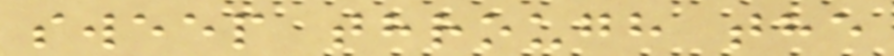sweep through the
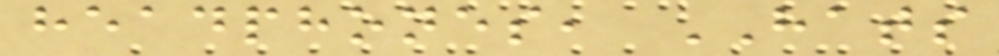headphones, HATS
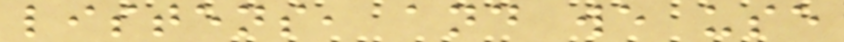listens, and we use
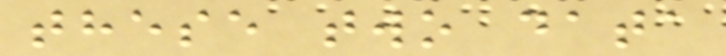these two data
